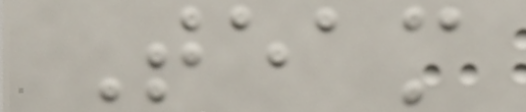Team
